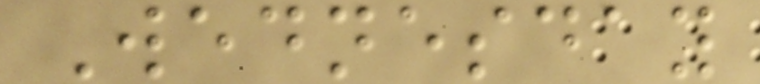Wednesday
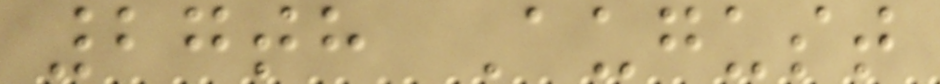27th August
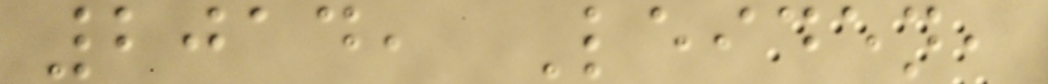2014, Leiden,
